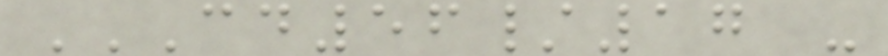CD56/17 -
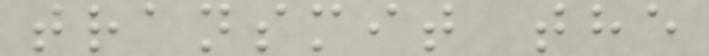transmit the
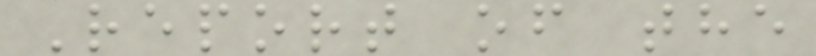Report of the
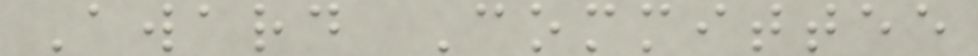Award Committee
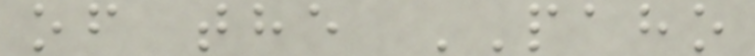of the PAHO
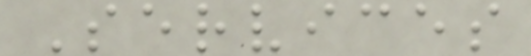Services
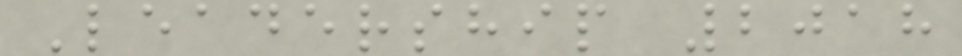Leadership 2018
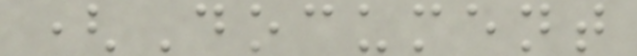(Document
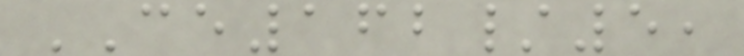CE162/5,
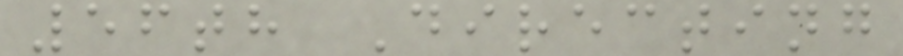56th Directing
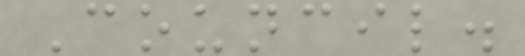Council.
